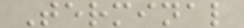Terminal
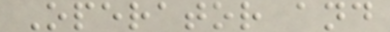Operator and
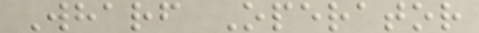Wharf Operator
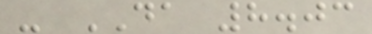- DA 8.03
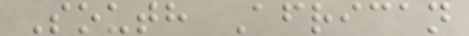South African
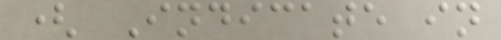( Indicate in
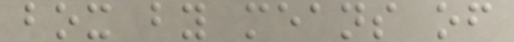box by means of
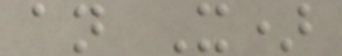an X)
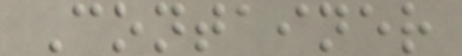Container
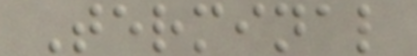Terminal
